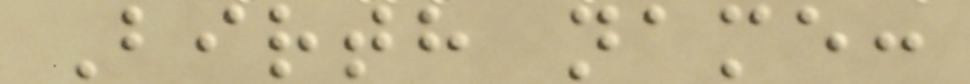Birth name:
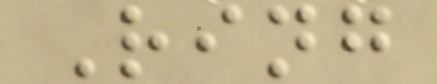Ring
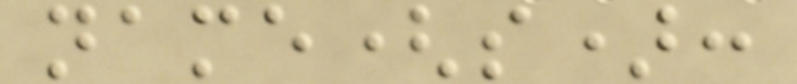name(s):
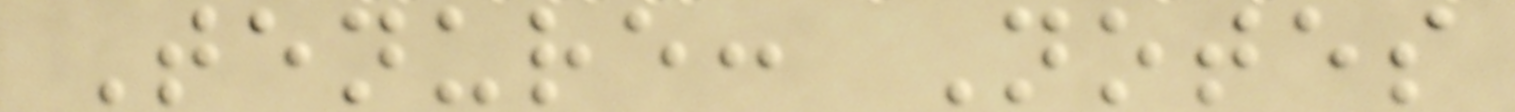Tenure: Notes
